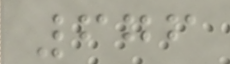676
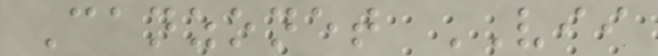Canzonet VII
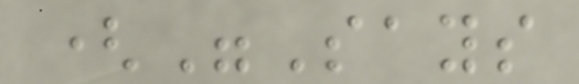("Says
